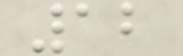12
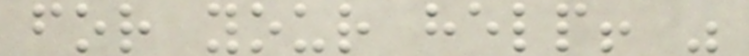for your help! "
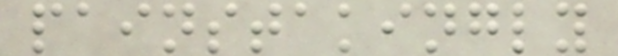painstakingly
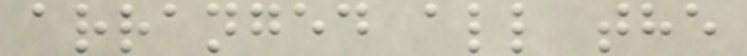arranged all the
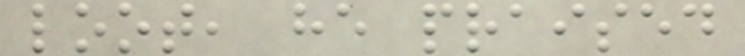loot, he praised
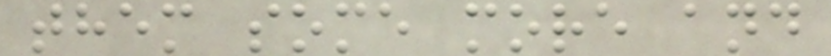them some more and
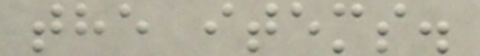the items.
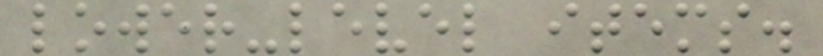lower-level items.
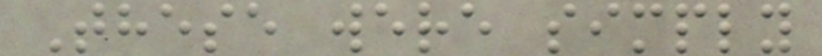These were simply
